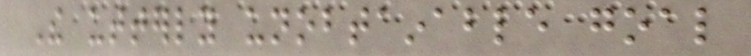The utterly unobtainable goal
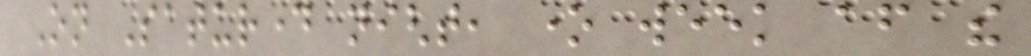On Saturday night, one week after the
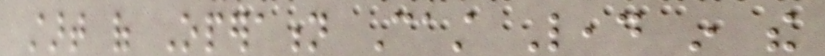start of Operation Cast Lead in the
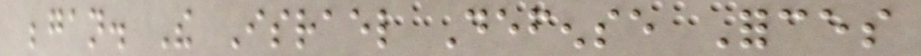began. The Israel Defense Forces
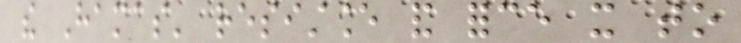the Hamas' resistance and force it to
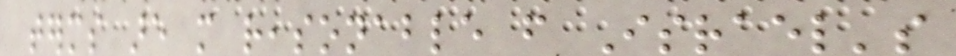terms are more reasonable from Israel's
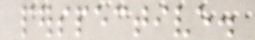perspective.
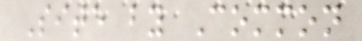Site by Common
